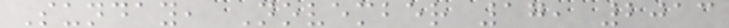Sunday, November 17, 2013
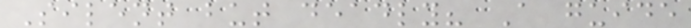Silent but deadly? A guide
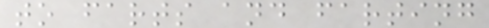to farts and farting
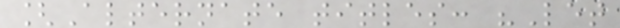[Alternate titles: "Let
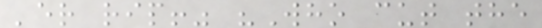'er rip!" "Who cut the
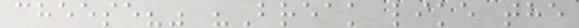cheese?" "Break like the
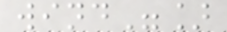wind"]
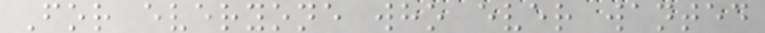For everyone who ever wanted
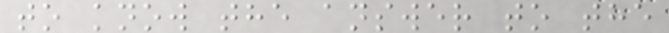to know the answer to the
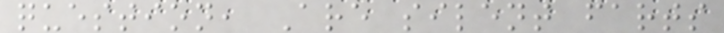question, Are silent farts
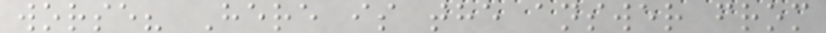worse? Here is the answer from
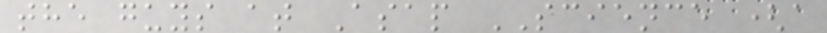the guys at Asap SCIENCE (a
